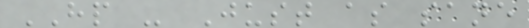HP - Just as sane
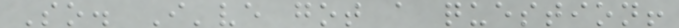So. I've got a question!
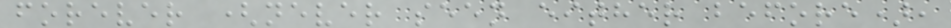forever (never seen either before),
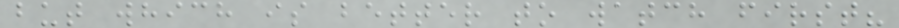but which is better to watch first?
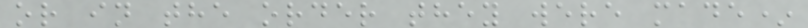or in the order they were made*
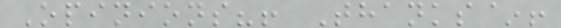Opinions?! Thanks~!
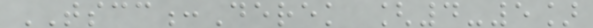TSCC:Derek [4-5]
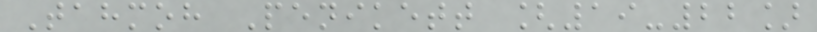Tahmoh Penikett [19-22]
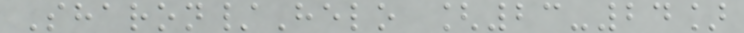Sharon/Helo [23-24]
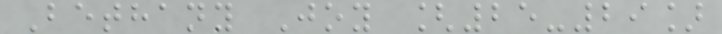Bethany Joy [25-29]
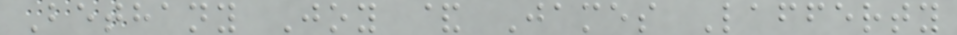Bethany Joy & James Lafferty
